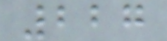227
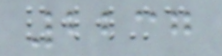2237
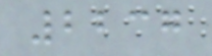2237
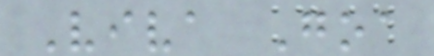Viva Goa
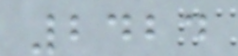2424
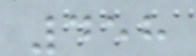458
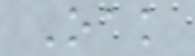Oak
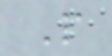P
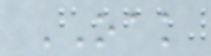OAK
